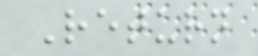Return
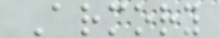Armory
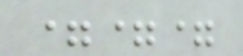===
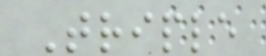Triple
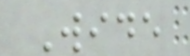Wide
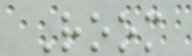Room
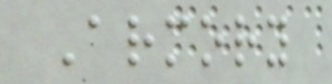Armory
